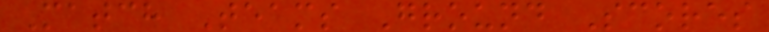Match Teams Ground Scores
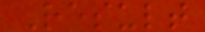Result
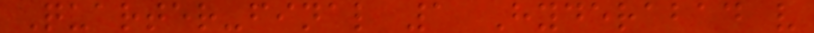Quarter-final 1 Hyderabad v
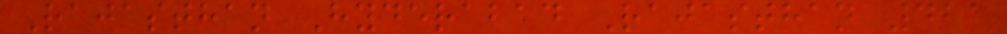Rajasthan Hyderabad Rajasthan 421
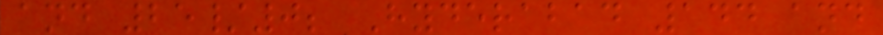and 25/0; Hyderabad 144 and
